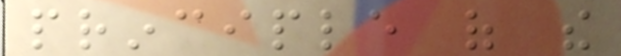principle of the
